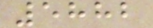5882
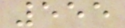555
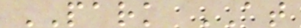PARK AT
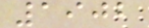1902
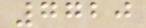7720
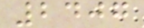2407
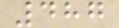487
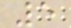5
